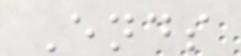Ends
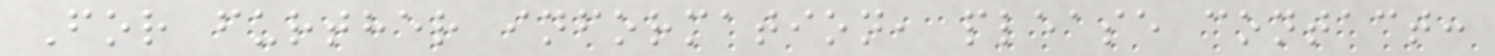For further information, please contact:
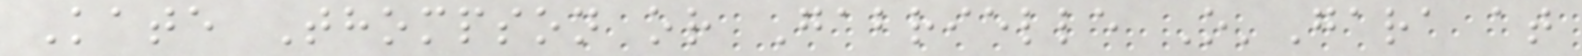Kate Thompson or Gabrielle O'Gara at
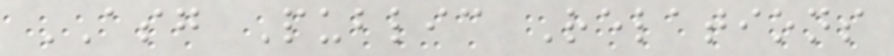ASG Public Relations
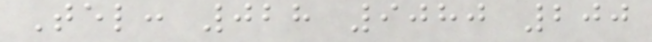Tel: 028 9080 200
